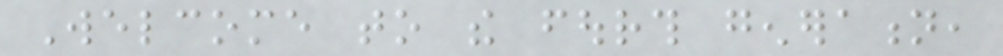Welcome to the fourth generation,
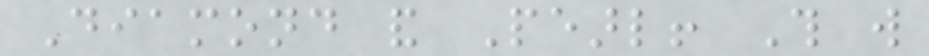Diamond and Pearl! This will
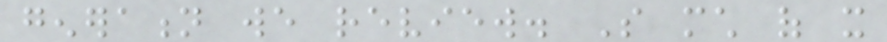generation we review. So much of it
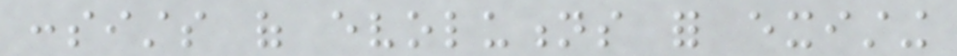consists of evolutions for existing
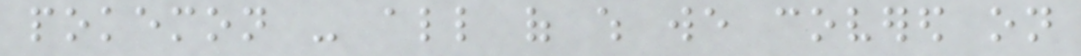pokemon - all of which we covered on
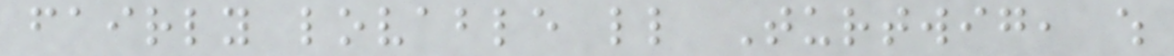fairly lovable little Turtwig, which
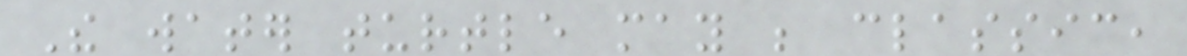The water turtle may be classic,
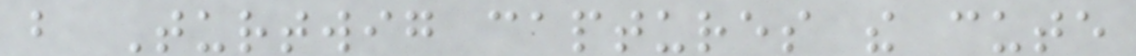but Turtwig captures the cute
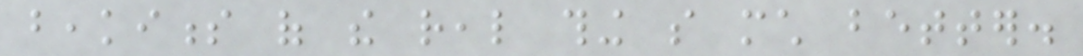beakiness of the real thing so much better.
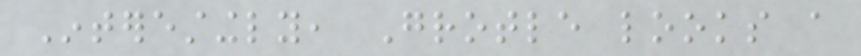Interestingly, Grotle looks a
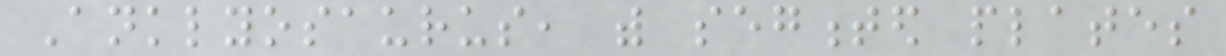Anklyosaurus, with segmented plates
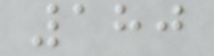180
